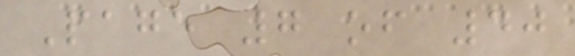Page 7 of 40
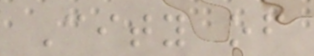City of
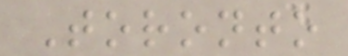Toronto
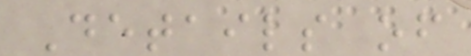Details of
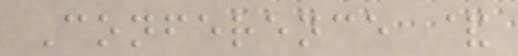Conference &
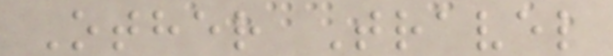Other Travel
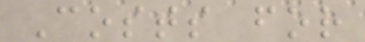Costs for
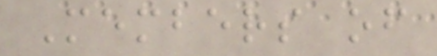Members of
